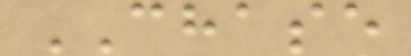CHASE
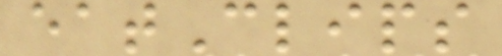eatClips
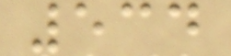534
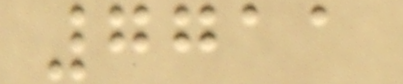7711
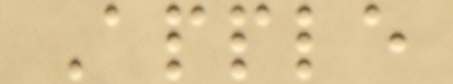Apple
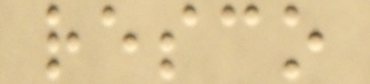resco
